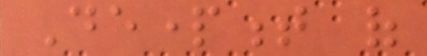Department of
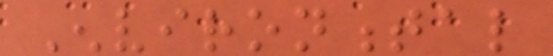Environmental
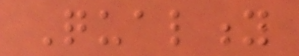Quality
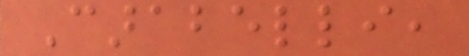Carabelli,
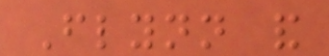Flynn and
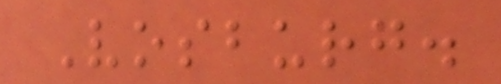Vosburg.
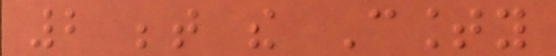2 between the County
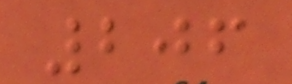206
